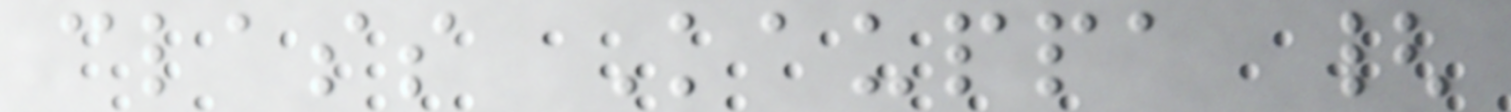class Kauppa {
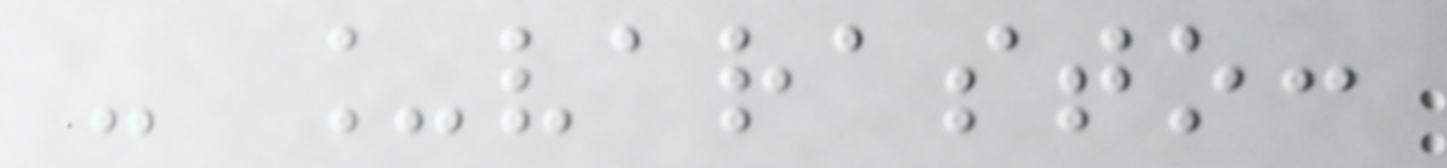- _varasto:
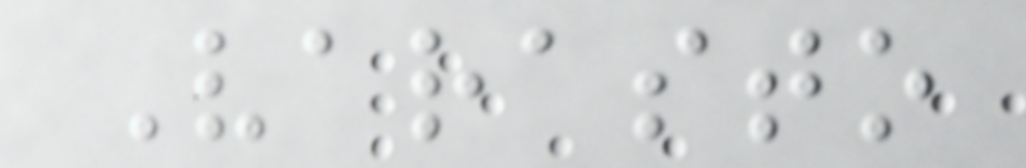Varasto
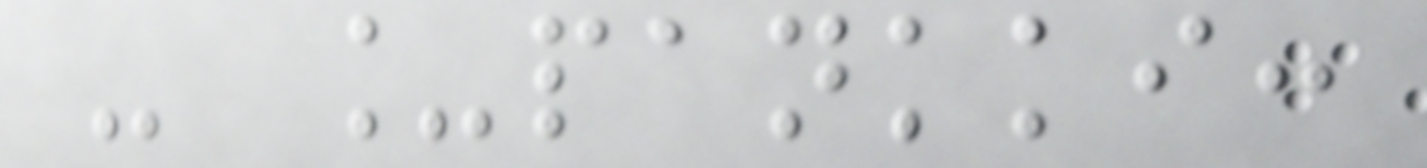- _pankki:
